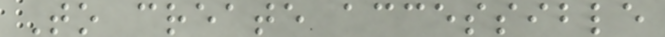To create accessible
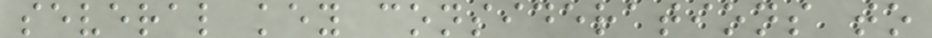several key considerations to
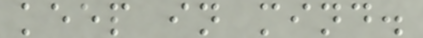keep in mind.
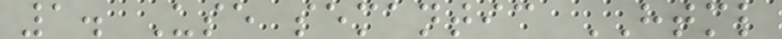1. Use semantic HTML
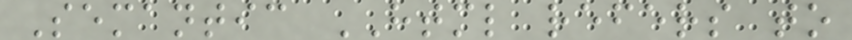Semantic HTML refers to
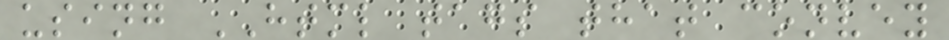using HTML tags that convey
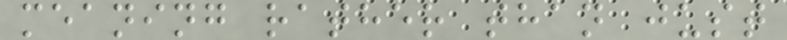meaning rather than just
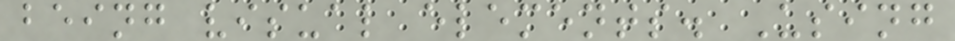being visual elements. Using
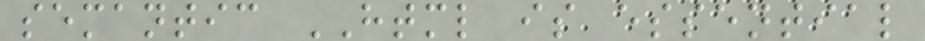semantic HTML is essential
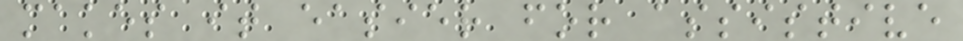makes it easier for assistive
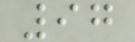97
